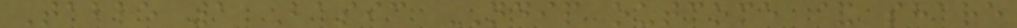Table 1 Basic NDIP outcome & share
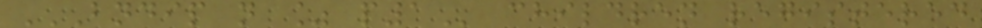BNDIP N % P1 children registered
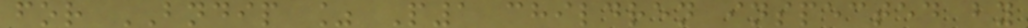for BNDIP % P1 children inspected by
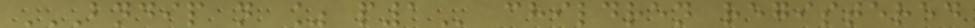BNDIP N % P1 children registered
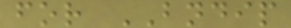for BNDIP
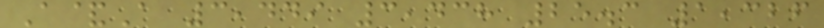A&A 3,449 3,438 25.3 1,326
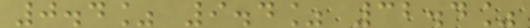0.4% 9.4% 32.4%
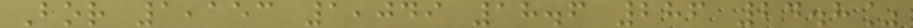Bor 1,153 1,049 18.6 286 24.8%
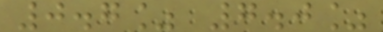0.7% 7.0%
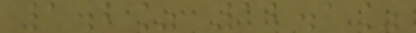1.2% 12.1%
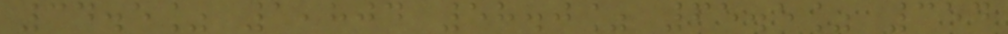34.5% 1,804 58.0% 65.5% 354
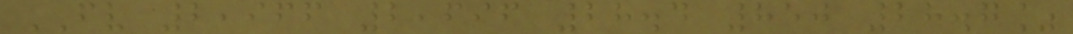FV 2,966 2,696 28.4 850 28.7%
